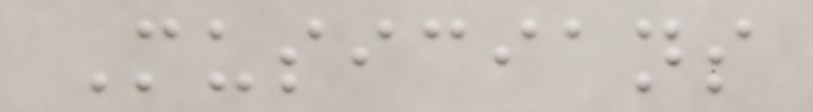Musicians
